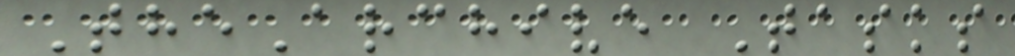TheArchive Tasks
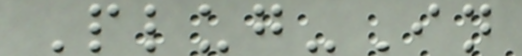Plug-In
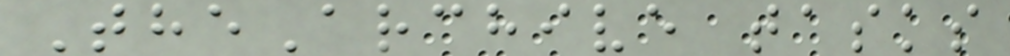TheArchive tasks
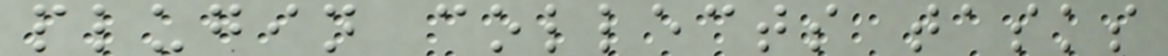plugin collects tasks
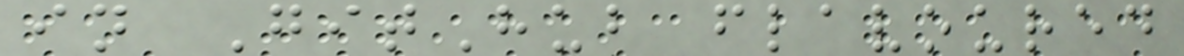in GitHub flavoured
